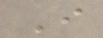I
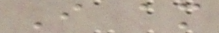I am
